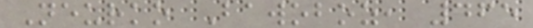Neurko Bawoboz, 465
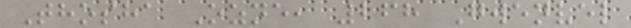Thosha Ozne, 268 Gwenvel
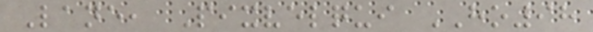Lane, Pixvelqui HO98
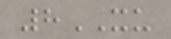8XU
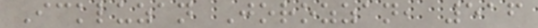Ickluzan Jorozzan, 516
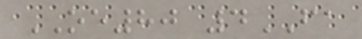OE80 4FA
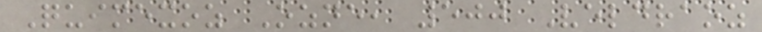Quimexoz Ozne, 500 Veldraoz
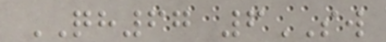QH67 6SW
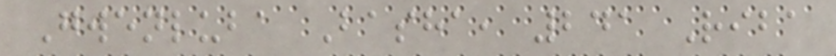Gwenluba Basha, 241 Riba
